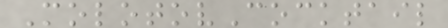MolotovCocktail
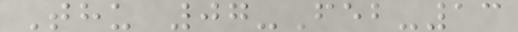Thu 07-Feb-13
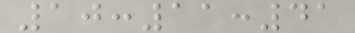10:11:41
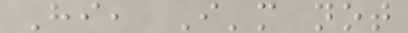Hi, I'm not
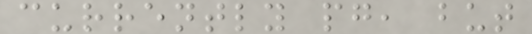currently pg, but
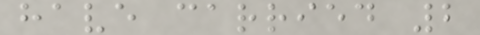have carried 2
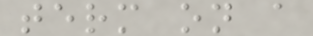term on a
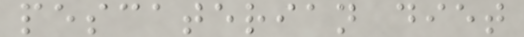pescaterian diet
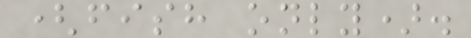(fish only).
